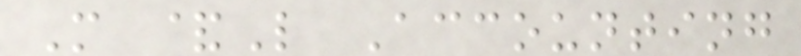M &L Accounting
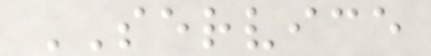SERVICE
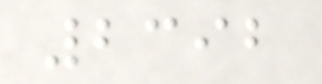2392
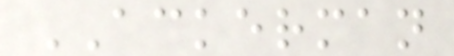ACKERMAN
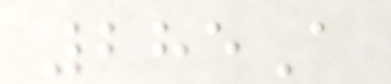285A
